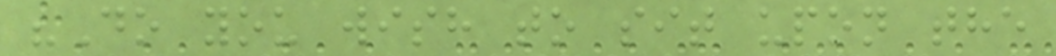"Do you wish to sit upon the
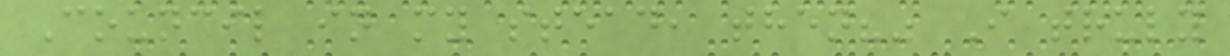Council in my stead, then?" I truly
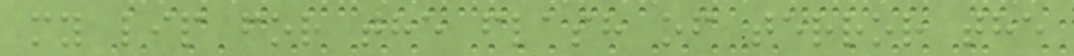my lip for the flash of terror the
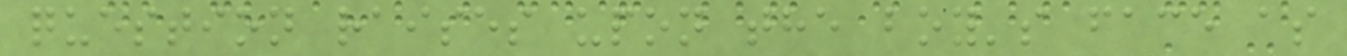question raises upon the boy's face as
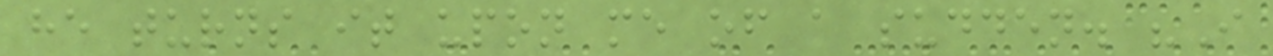he turns it upon me of a sudden. "I
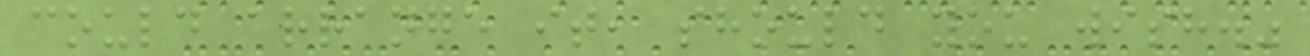could arrange it, should you wish."
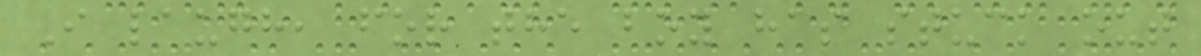I laugh, for the boy has stuck out
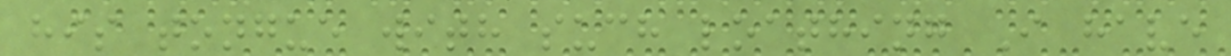his tongue with such loathing I have
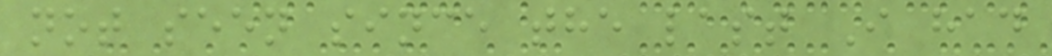not seen since the last I had
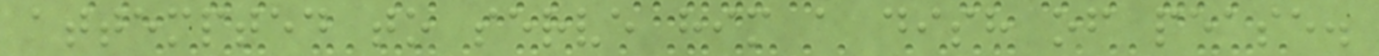attempted to serve him a dish of pease.
